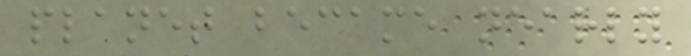planet became nearly
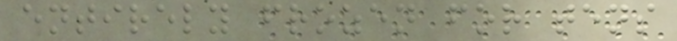entirely frozen for tens
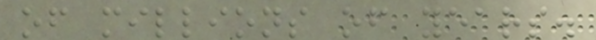of millions of years.
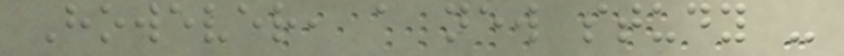However, a new study -
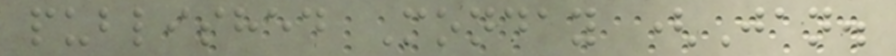published Monday (Jan.
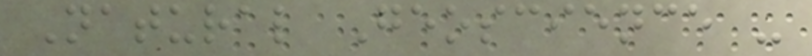Natural Geoscience -
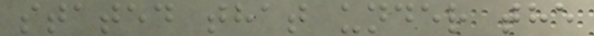stated that under the
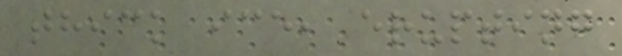thick ice, erupting
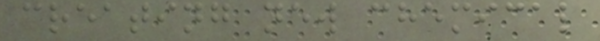creating new chemical
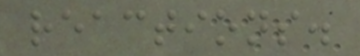reactions.
